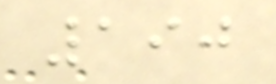190
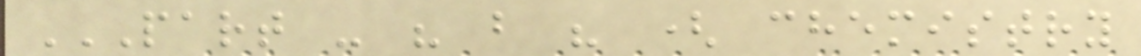PART - " B " ( CHEMISTRY
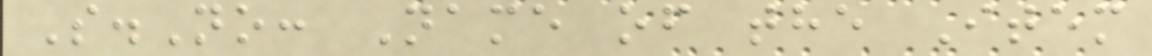S.No: Name of the Item
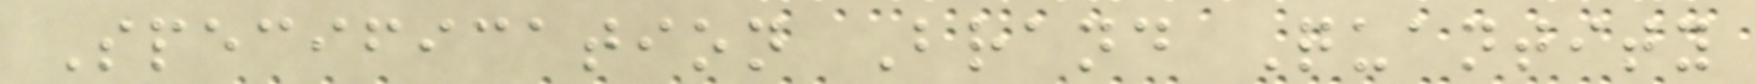Specification Brand Quantity
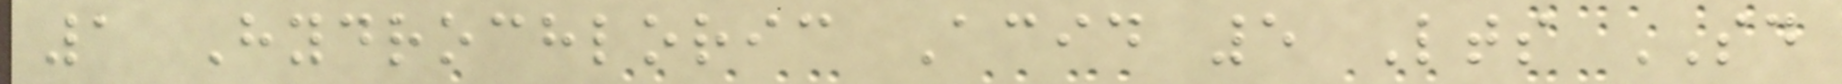1 Hydrochloric Acid 5 Lts SD
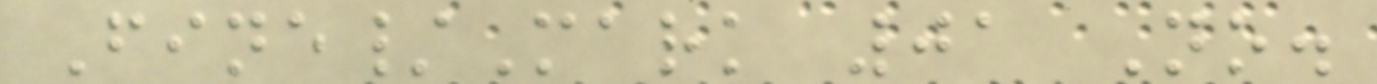Fine/Mark 01 No.
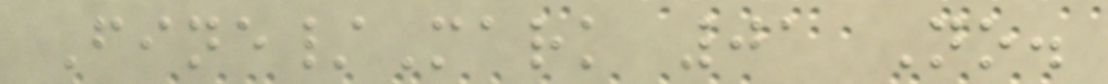Fine/Mark 01 No.
